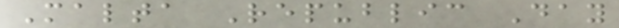Malta Republic Day
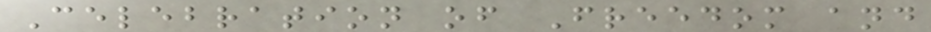Celebration of Freedom and
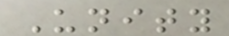Unity
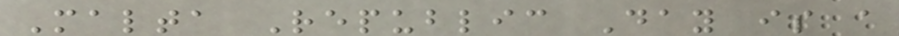Malta Republic Day is a
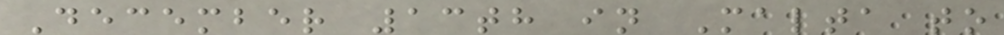December 13th in Malta to
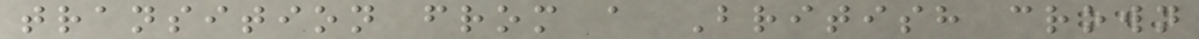transition from a British crown
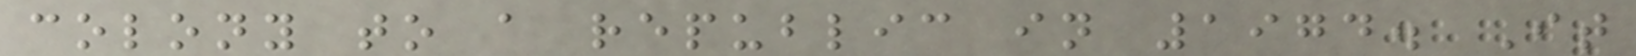colony to a republic in 1974. It
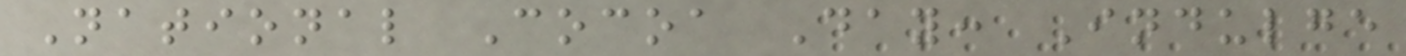National Cocoa Day: Indulge
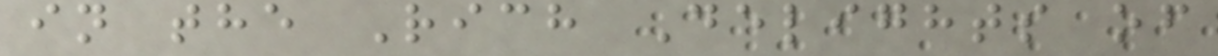in the Rich Delights of
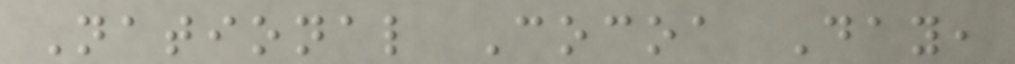National Cocoa Day,
